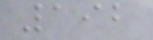192
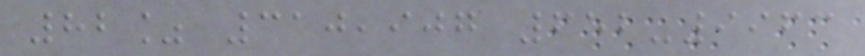82% 310,907 652-9963
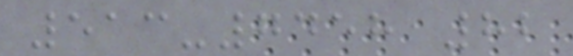513-7458 82
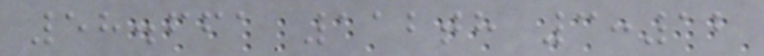58.661 112th 3:12
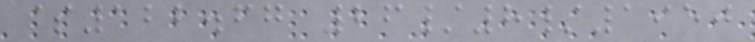$122.67 26/8/1950
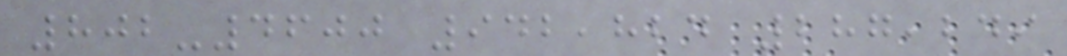802-4600 942,824 287,249
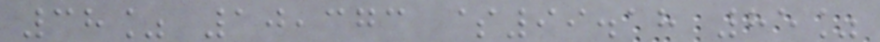38% 10,373 $99.18 85%
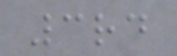3rd
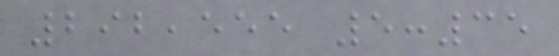292,555 5:35
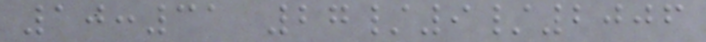10:31 27/9/2006
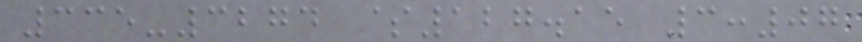335-3274 $127.15 3:07
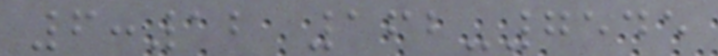6:12 162-7545
